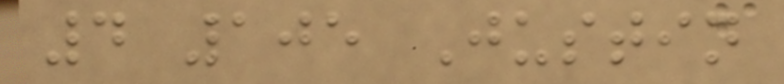4 105 Justin
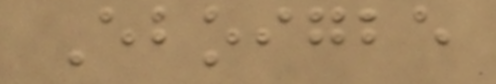Eboigbe
